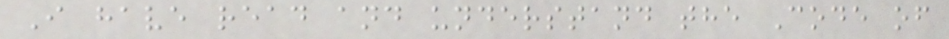I have read and understand the Code of
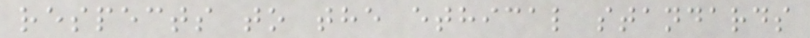respects to the ethical standards
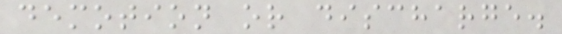demotion or discharge.
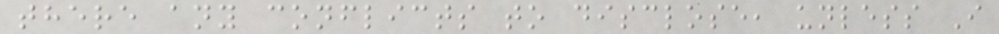there any conflicts to disclose, unless I
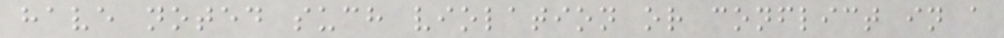have noted such violation or conflict in a
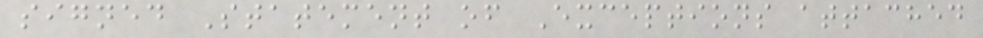signed Statement of Exceptions attached
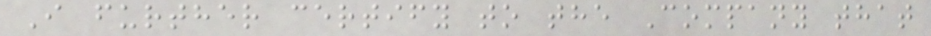I further certify to the Company that
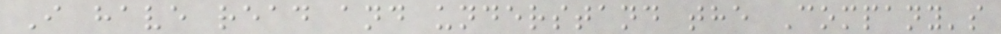I have read and understand the Company's
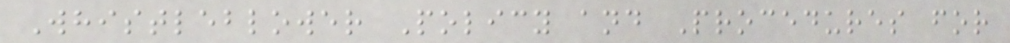Whistleblower Policy and Procedures for
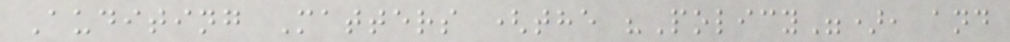Auditing Matters (the "Policy"), and
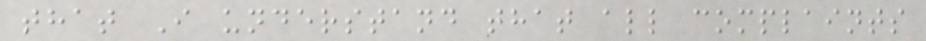that I understand that all complaints
